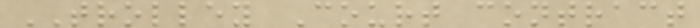TROLLEY Court contract
